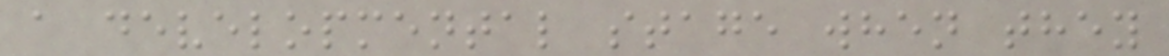a developmental stage when they
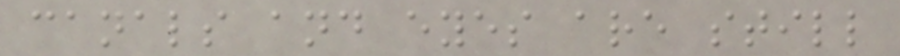canals and eyes are still
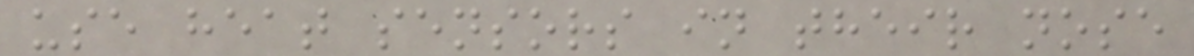use heat sensors in their nose
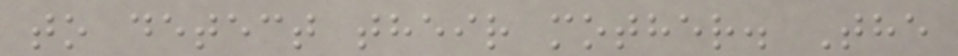to detect their mother. The
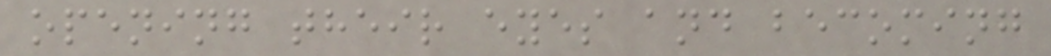opening their eyes and becoming
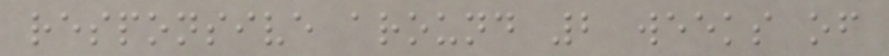responsive around 2 weeks of
